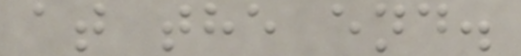at the end.
